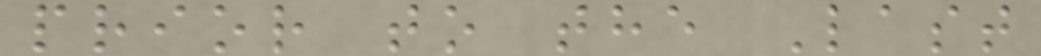prior to the Last
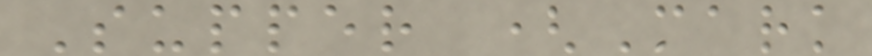Supper (Mark
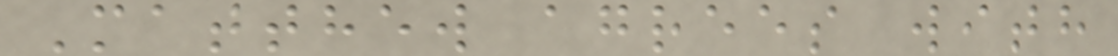Matthew agrees with
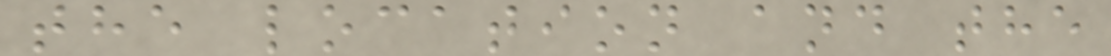the location and the
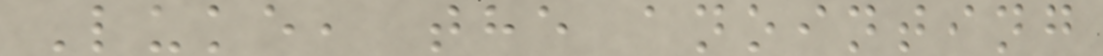Luke, the anointing
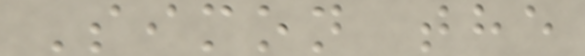Simon the
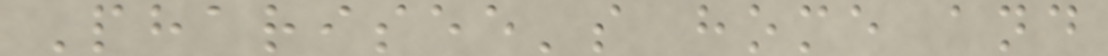Pharisee's home and
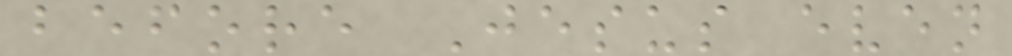before Jesus even
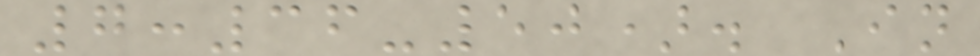7:36-50). In
